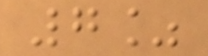7%
